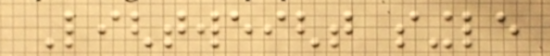Lightweight single
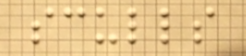sculls
